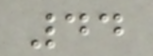44
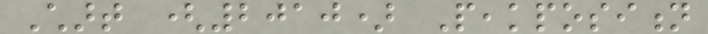Chart (2010) Peakposition
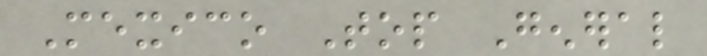Mexico Top General
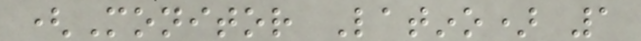(Monitor Latino) 1
